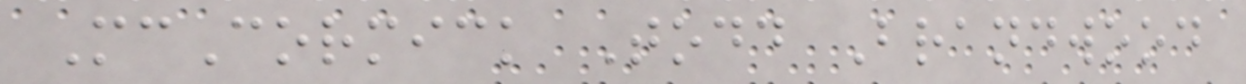McCormick Todd Brandwood
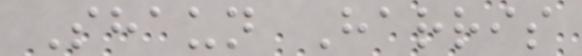Shaun Harris
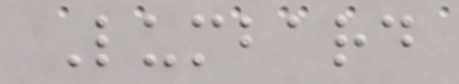Lumbard
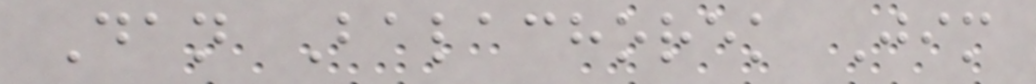Dan Balachorek Jim
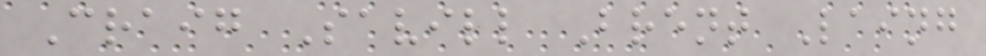Craig Savill Brent Laing
